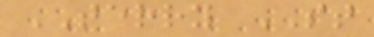TERRY ST
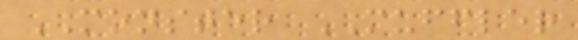MONSTER MUFFLER
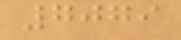7079
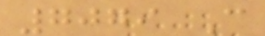7079 C
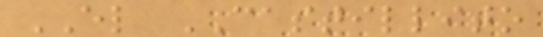EL CASTILLITO
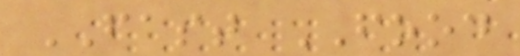FAST FOOD
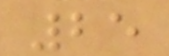25
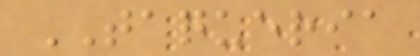TAQUERIA
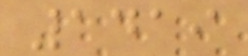1419
